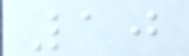10
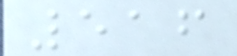516
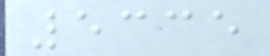5335
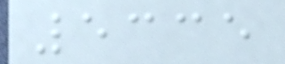5335
